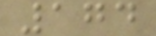174
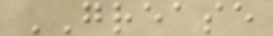GREASE
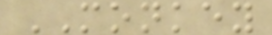MONKEY
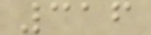316
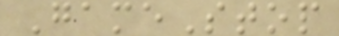GameStop
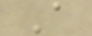A
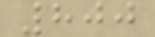800
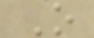O
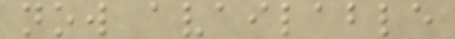now available
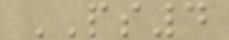PS4
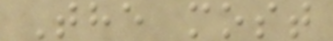The most
